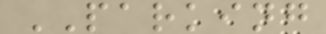PARKING
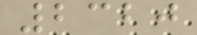2320
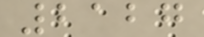2127
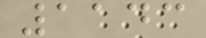1143
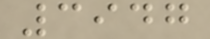3947
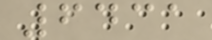6431
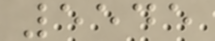5545
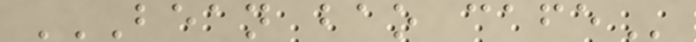BEAN BAO CAFE
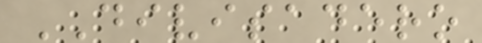DIVISADERO
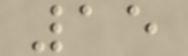15
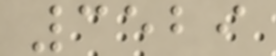3529
